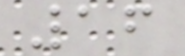16
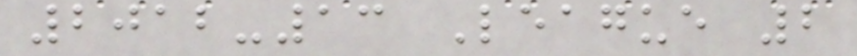2012-13 League 2
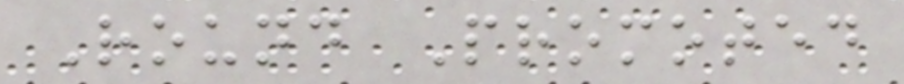Round Promoted
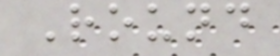Round
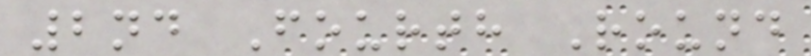2nd Fourth Round
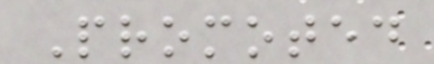Promoted
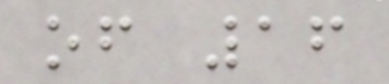of 16
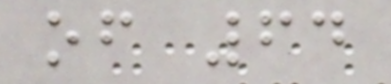of 64
